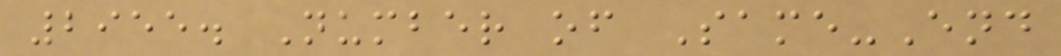2955. Number of Same-End
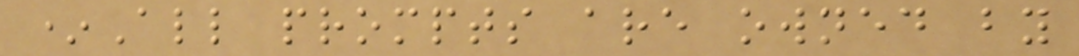*All prompts are owned by
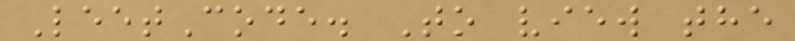LeetCode. To view the
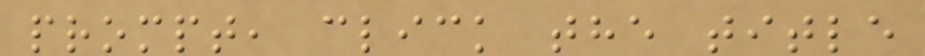prompt, click the title
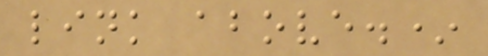link above.*
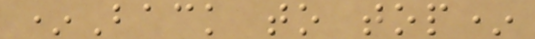*Back to top*
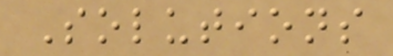Solutions
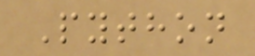Python
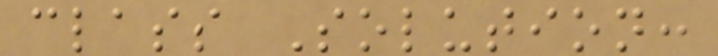class Solution:
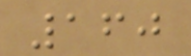160
